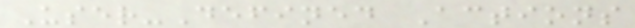User-Defined Actions
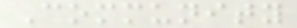Community
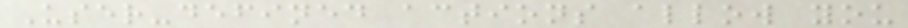User-defined actions allow you
